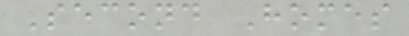Second Homes
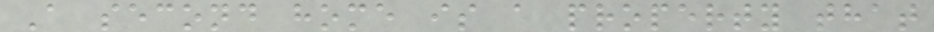A second home is a property that
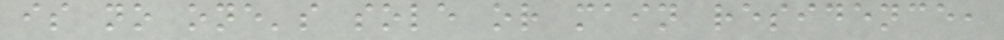is no one's sole or main residence,
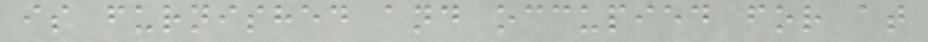is furnished and occupied for at
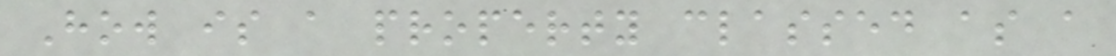How is a property classed as a
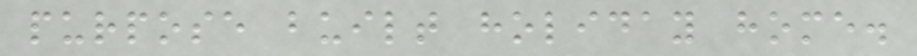purpose built holiday home.
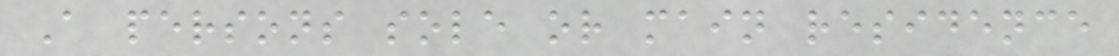A persons sole or main residence
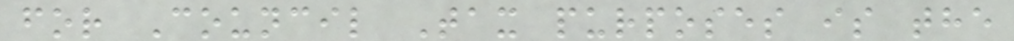for Council Tax purposes is the
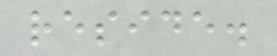reside.
